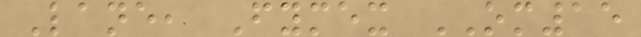Lane, Fymex OM15
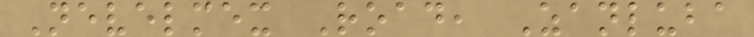Nevelmex Road, Zanluba
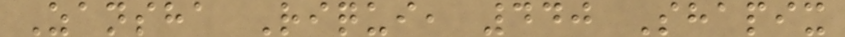Zansha Riqui, 440 Shapix
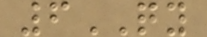6QY
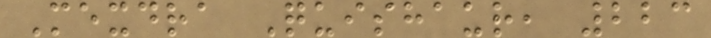Mexdra Quishaur, 223
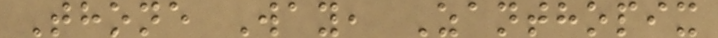Thone Way, Zanthopix
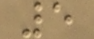5
